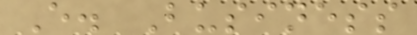E. Business
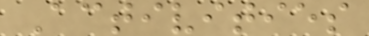Activities
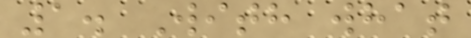1. With what
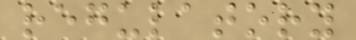regulatory
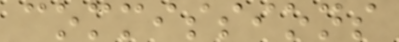commissions
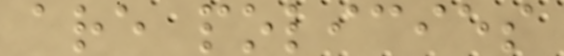are policies
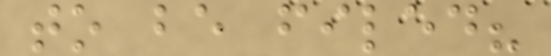to be filed?
